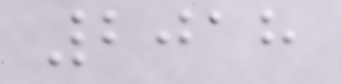2018
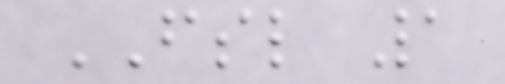FSL 1
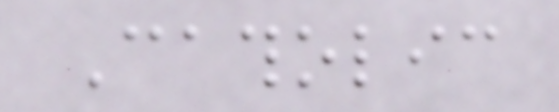Catholic
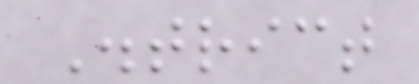District
